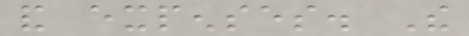and expenses. The
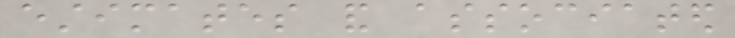estimates and associated
